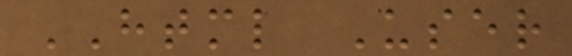HTML User
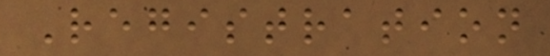Registration
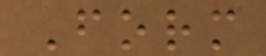Form
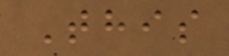This
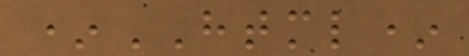*HTML*
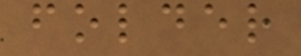folder
